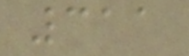311
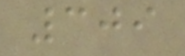309
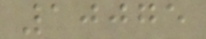10075
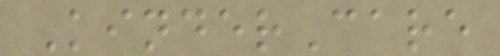KinderCare
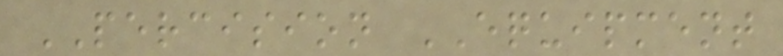PERCISION EQUIPMENT
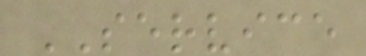SERVICE
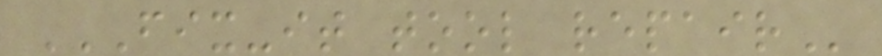FIX-IT TOOL REPAIR
